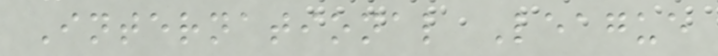International League
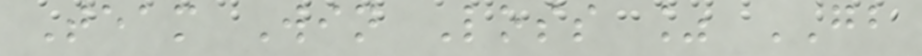Team Win Loss % GB
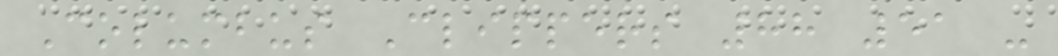Columbus Clippers 88 51 -
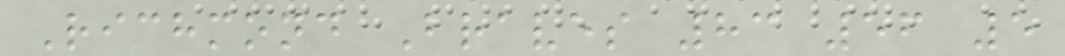Richmond Braves 83 56 5
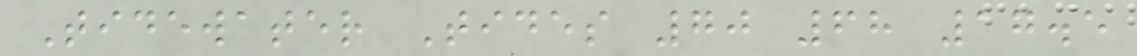Tidewater Tides 70 68 17.5
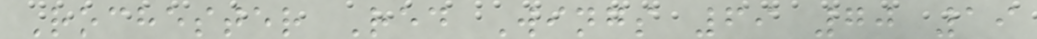Rochester Red Wings 69 70 19
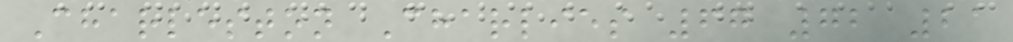Charleston Charlies 67 72 21
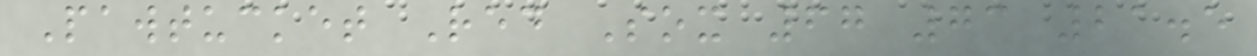Pawtucket Red Sox 67 73 21.5
